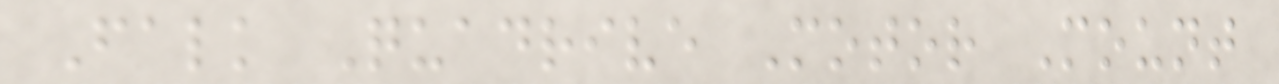Falk Quadrive Motor Mount
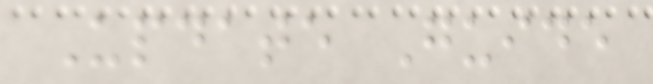Update Guide
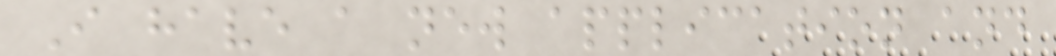I have a new application and
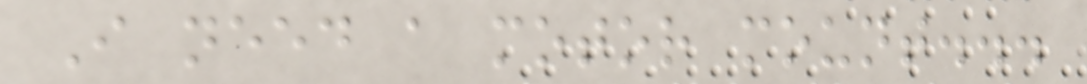I need a motor mount...
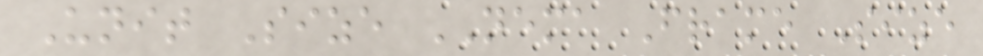Unit Size NEMA Frame Size
